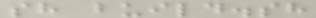sh build.sh
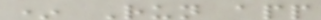* Run app
